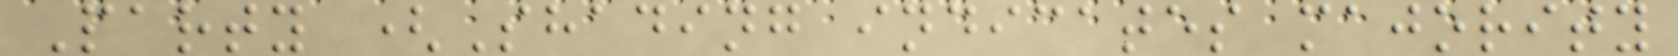Party (Shading indicates majority
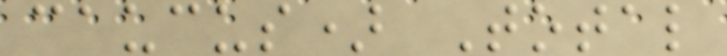caucus) Total
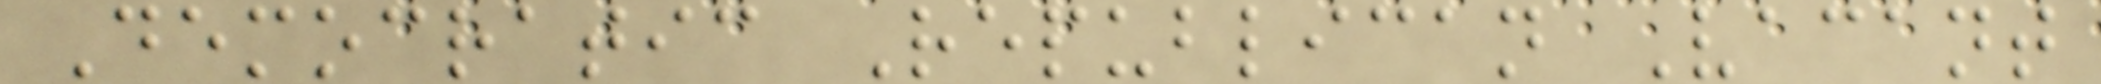Democratic Republican Vacant
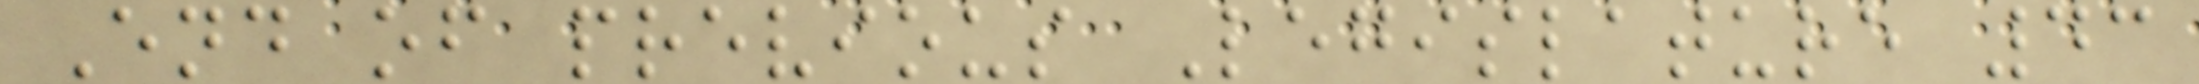End of previous Legislature 43
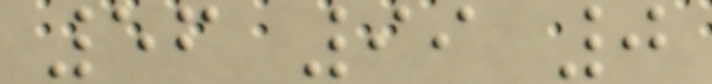56 99 0
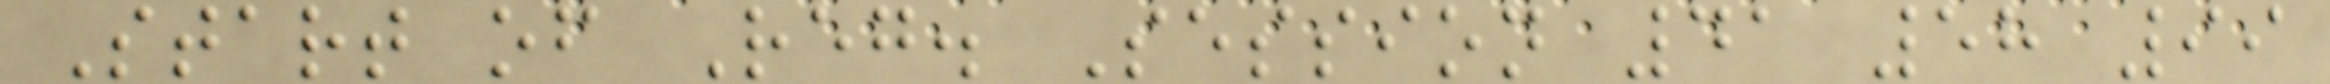Start of Reg. Session 41 58 99
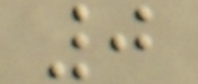0
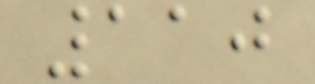110
